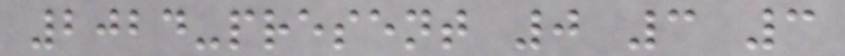2024-present 0 3 3
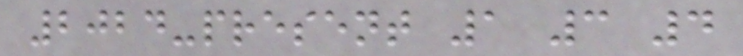2024-present 1 3 4
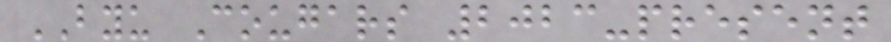BYU Cougars 2023-present
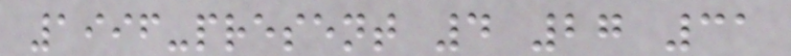1996-present 4 27 31
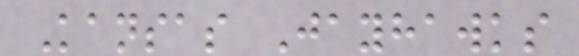Kansas Jayhawks
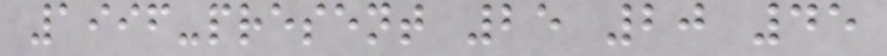1996-present 25 20 45
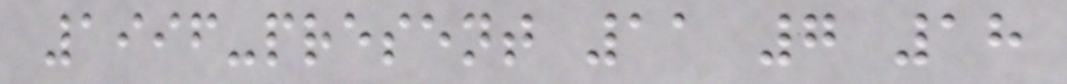1996-present 11 7 18
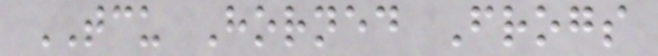TCU Horned Frogs
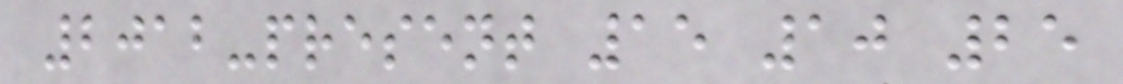2012-present 15 10 25
